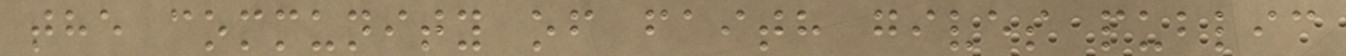the community of faith gives public
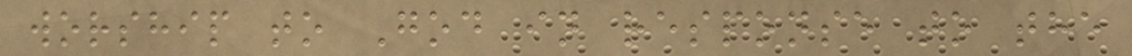worship to God in response to the
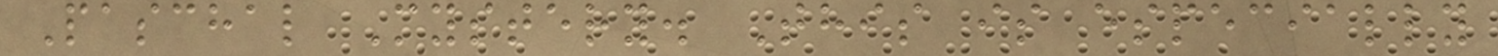Paschal Mystery. This is especially
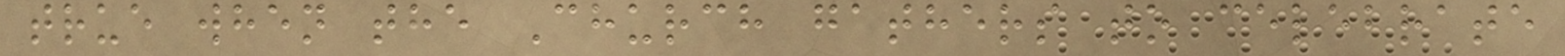true when the Church gathers to celebrate
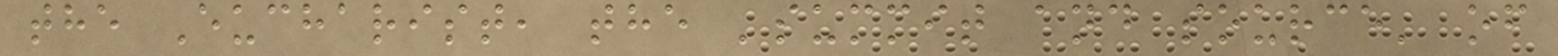the Eucharist, the 'summit and source' of
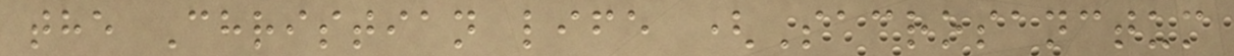the Christian life (Sacrosanctum
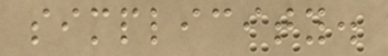simplicity.
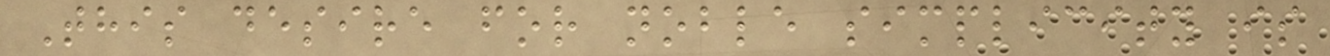This desire for noble simplicity is
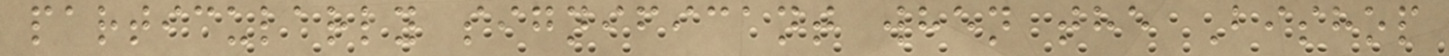particularly significant when the Bishop
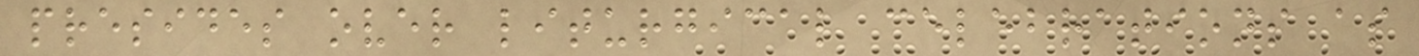presides over liturgical celebrations as
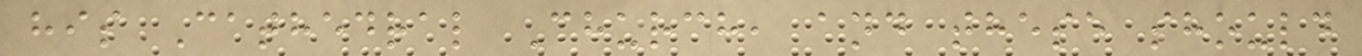his Cathedral Church, and these should
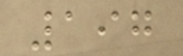197
